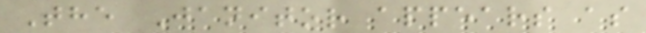The Janitor appears as
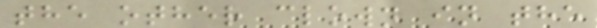the other clown in the
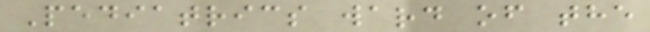Pediatrics ward of the
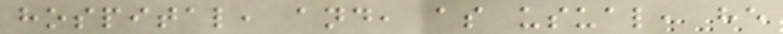hospital, and, as usual, he
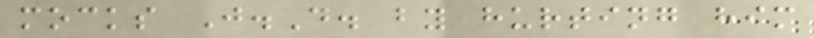mocks J.D. by hurting him
